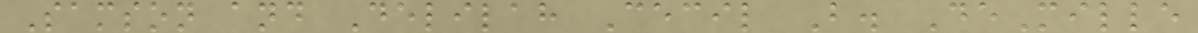Samson and Delilah Cecil B. DeMille
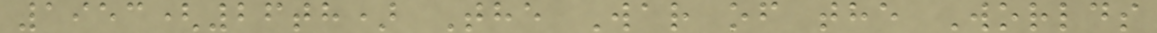1953(26th) The War of the Worlds
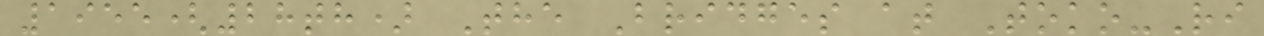1955(28th) The Bridges at Toko-Ri
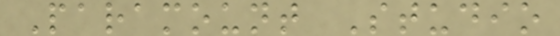Paramount Studio
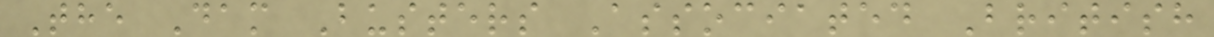The Dam Busters Associated British
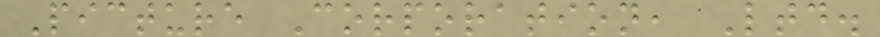Picture Corporation, Ltd.
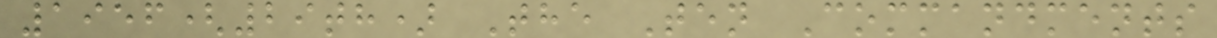1956(29th) The Ten Commandments
